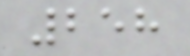258
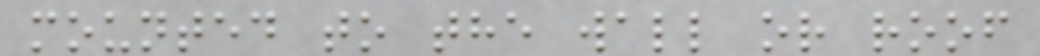mounted to the wall or roof
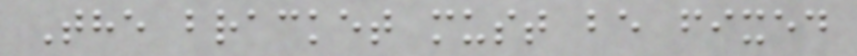The bracket must be fixed
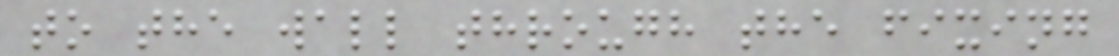to the wall through the fixing
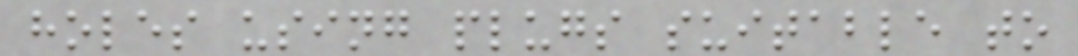holes using plugs suitable to
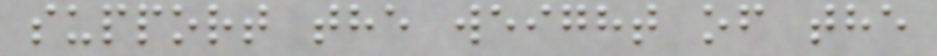support the weight of the
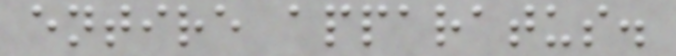entire apparatus.
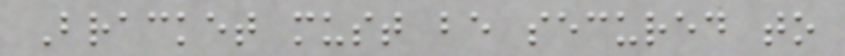Bracket must be secured to
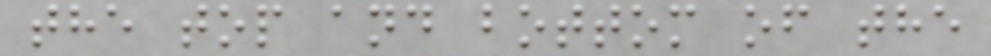the top and bottom of the
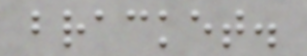bracket.
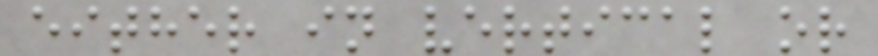either in vertical or
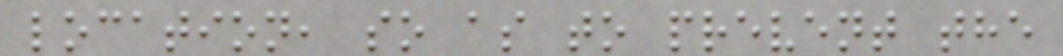location, so as to prevent the
